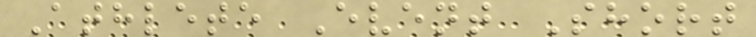Athlete Event Short
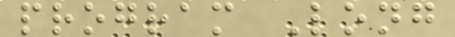program Long
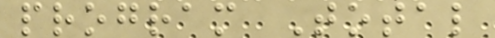program Total
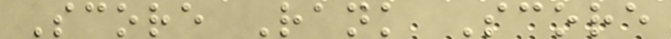Score Rank Score
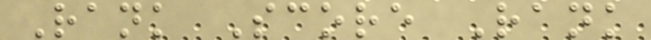Rank Score Rank
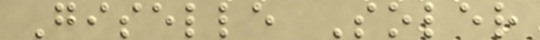Giselle Soler
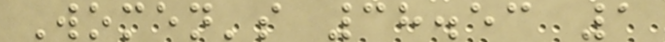Women's 38.53 1
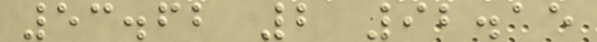53.62 2 92.15
